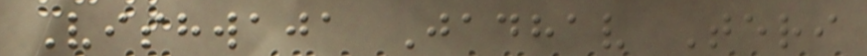Vishwaja Jadhav Teri
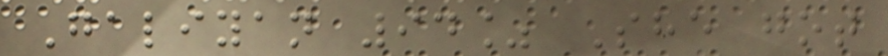Galiyan 94% She got
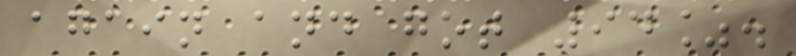again and got 94%.
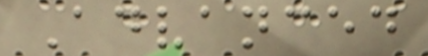Advanced
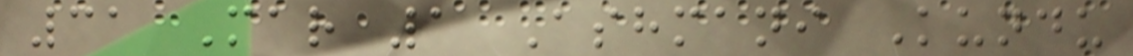31 Mar 1 Ashmani Kundu
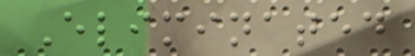Eliminated
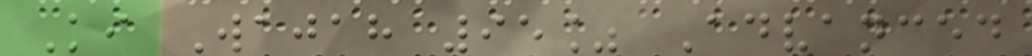Ki Wajah 95% Advanced
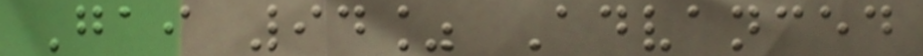Gai 94% Advanced
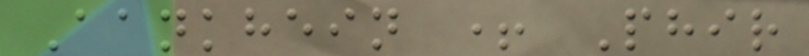Aankhein + Phir
